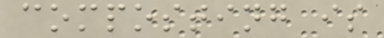composting is
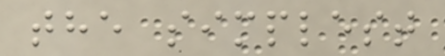the simplest
